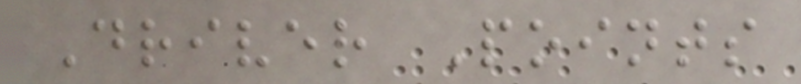Driver Points
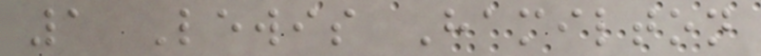1 Lewis Hamilton
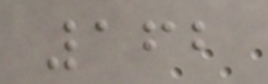162
